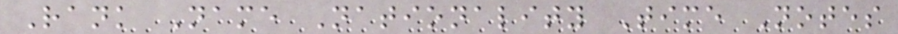Rank Name Nationality Time Notes
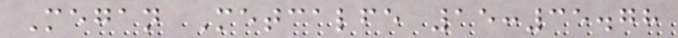Megan Metcalfe 15:35.78
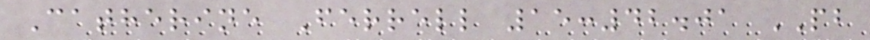Catherine Ferrell 15:42.01 PB
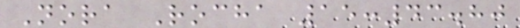Nora Rocha 15:43.80
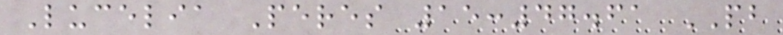Lucelia Peres 15:47.61 PB
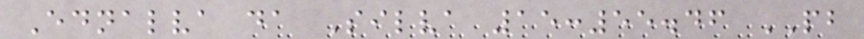Ednalva da Silva 15:55.46 PB
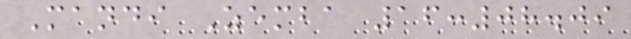Mandi Zemba 16:08.09
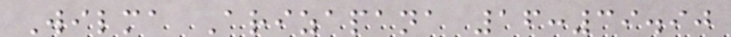Wilma Arizapana 16:39.90
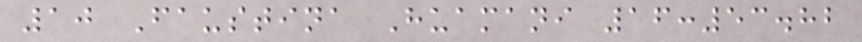10 Faustina Huamani 16:53.82
